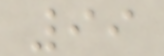99
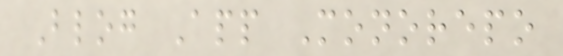Blog App Monorepo
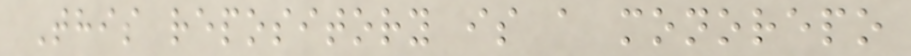This repository is a monorepo
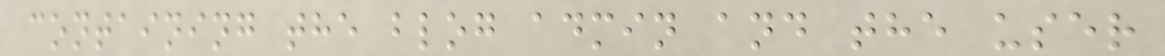containing the blog admin and the user
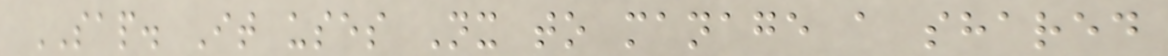SAP. It uses Nx to manage a shared
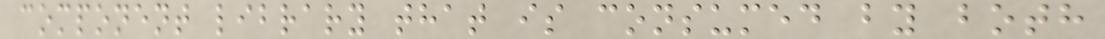component library that is consumed by both
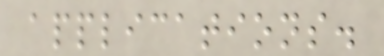applications.
